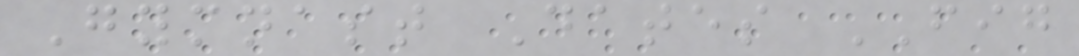Gymnast Dates FIG
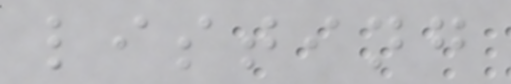listing
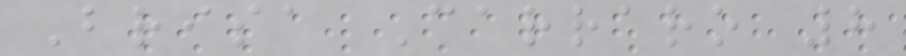Brisa Carraro 8
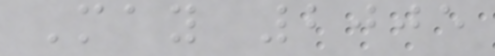May 2005
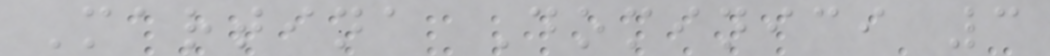Martina Dominici 3
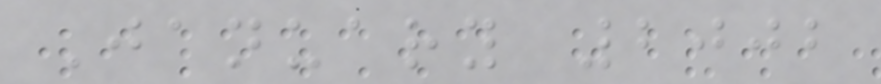January 2002
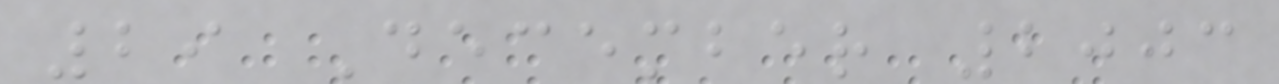29 December 2003
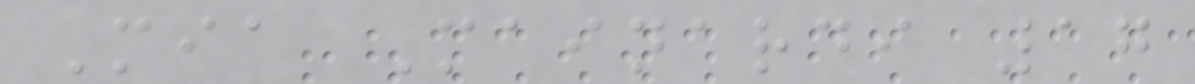Mia Mainardi 17
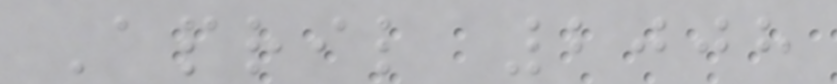April 2008
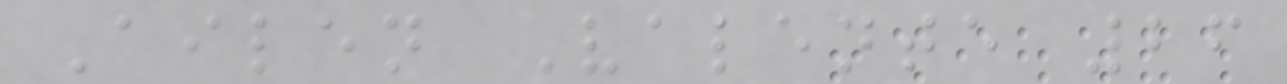Ailen Valente 26
